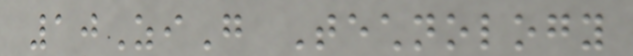10ZiG Technology
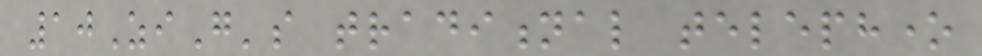10ZiG's traditional telephone
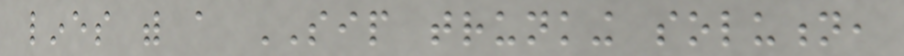lines with a SIP trunking solution,
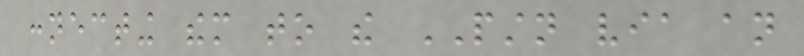connecting them to the PSTN via an
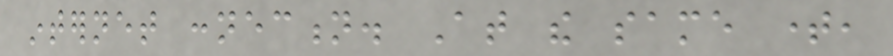internet connection. At the same time,
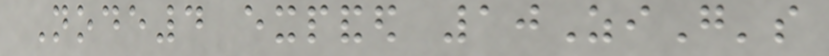Node4 expanded 10ZiG's
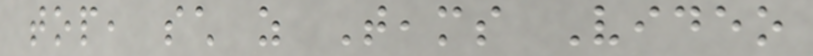top, such as Teams Video
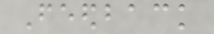Feedback
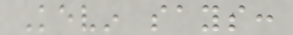Kevin says:
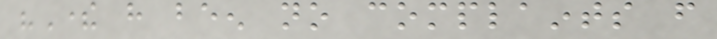"There have been no complaints from
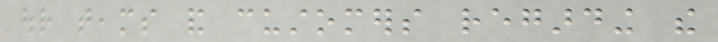our teams and customers regarding the
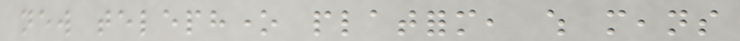new telephone platform, which means
